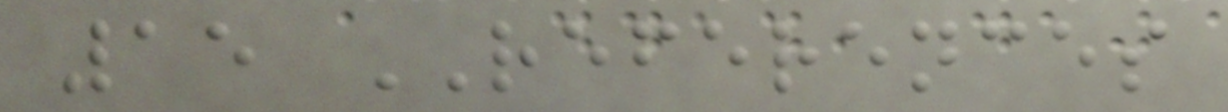15 REFERENCES
